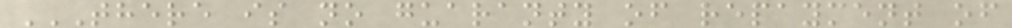THERE IS NO GUARANTY OF REPAYMENT OF
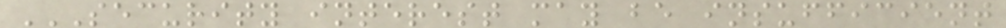SECURITY INTEREST MAY BE INSUFFICIENT
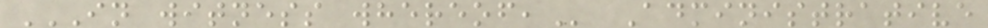IN WITNESS WHEREOF, Administrative
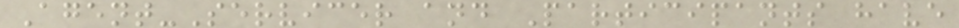Agent-Servicer and Participants have
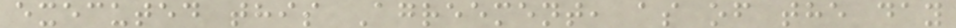executed this Agreement, as of the day
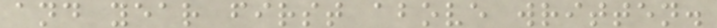and year first above written.
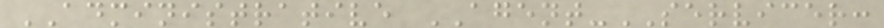ADMINISTRATIVE AGENT-SERVICER:
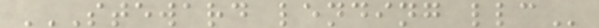STEWARD LENDING LLC
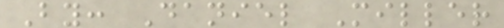By: Daniel Miller
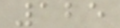125
